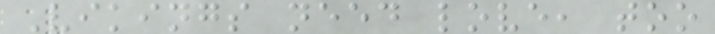Vikings need love, too
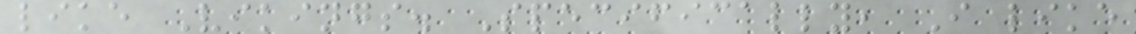like Vikings. Specifically, I like
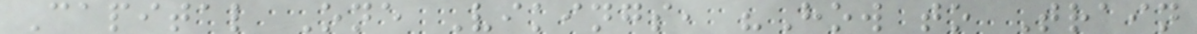Capital One Vikings, "How to Train
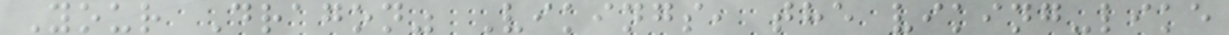Your Dragon" Vikings, the viking-like
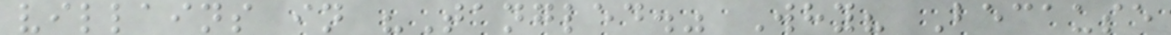villains in "Tangled." Why? Because
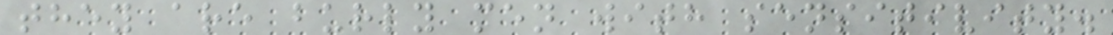they are burly men with sensitivity.
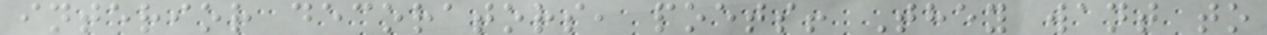interior decorators, poets! They want to
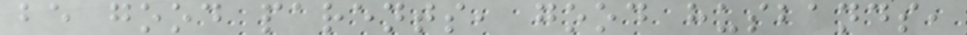be good parents, good husbands,
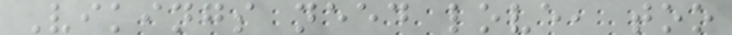Vikings need love, too
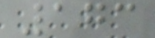173
